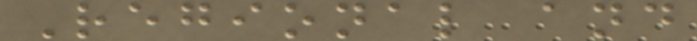Regional and
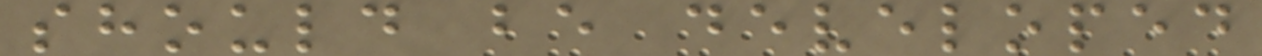should be developed
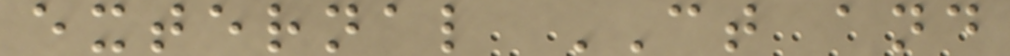external CT and
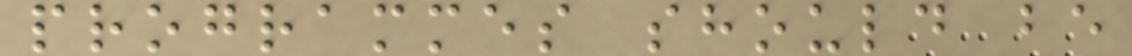programmes should be
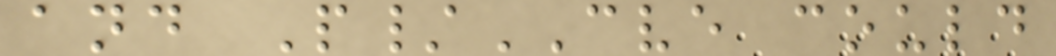and P/CVE could
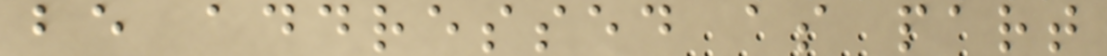be addressed as part
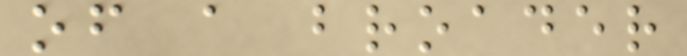of a broader
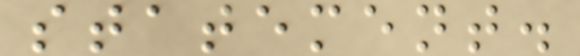statement.
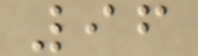96
